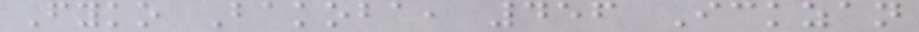Fyko Bakoba, 456 Ickzan
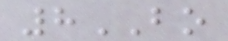8BO
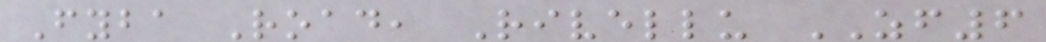Fyba Road, Rivellu ZF6
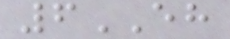6EH
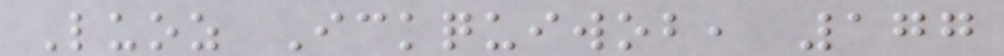Luoz Ickquiwob, 177
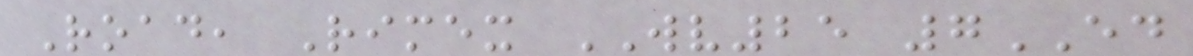Road, Rimex WV25 7ED
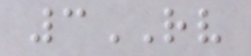3RV
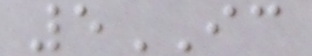5IC
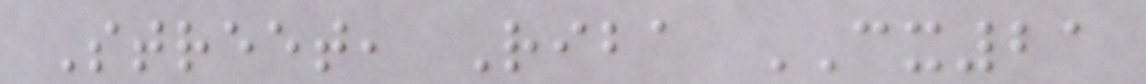Street, Riba CX21
